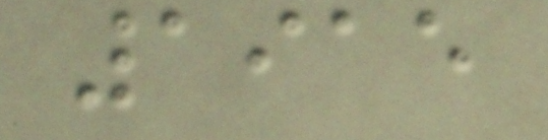1915
